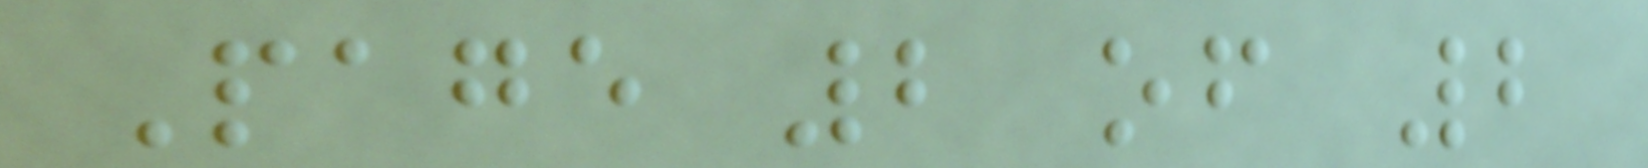Page 2 of 2
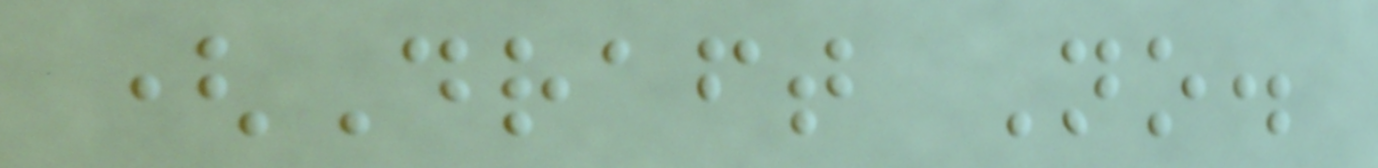(Draft No.
